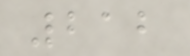212
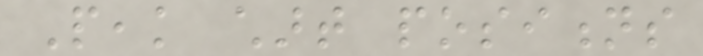Peak chart positions
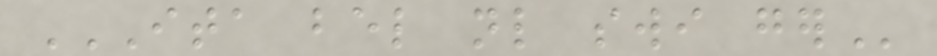ITA BEL NL SWI GER
